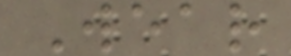Wear
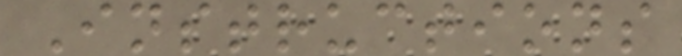Instructions
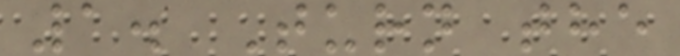1. Turn the
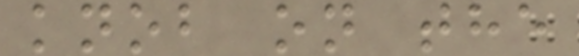knob on the
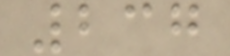237
